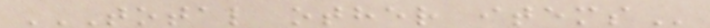TOTAL OTHER ITEMS
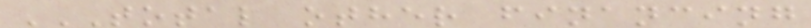TOTAL OTHER FINANCING
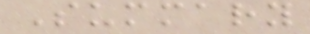Summary
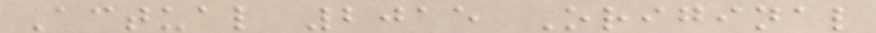Actual 2015 Original
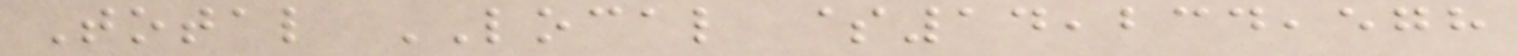Total LOCAL $14,234,578
